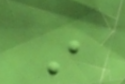in
